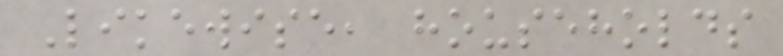Likewise, households
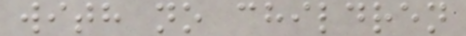with no children
